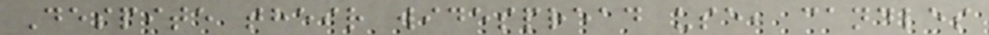Despite their widespread use, candles
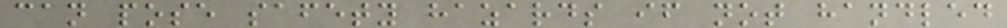can pose safety hazards if not handled
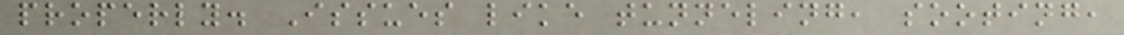properly. Issues like tunneling, sooting,
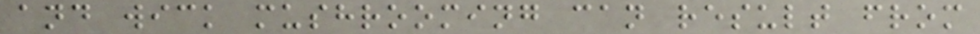and wick mushrooming can result from
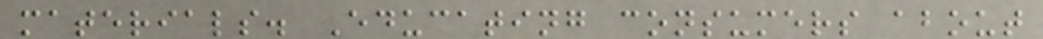materials. Educating consumers about
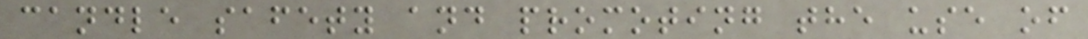candle safety and promoting the use of
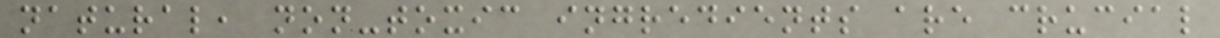natural, non-toxic ingredients are crucial
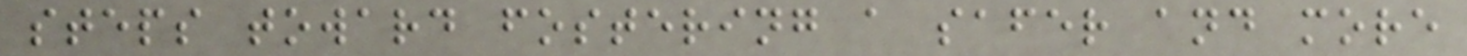steps toward fostering a safer and more
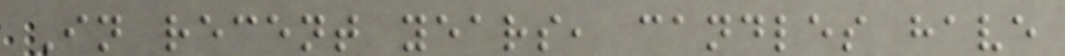In recent years, candles have
